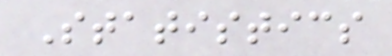Statistics
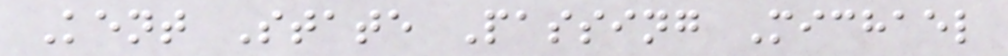Kent State Passing Michael
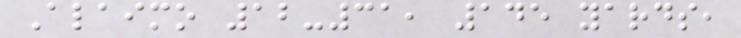Alaimo 12-31, 145 yards,
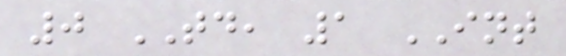0 TD, 1 INT
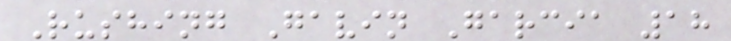Rushing Gavin Garcia 18
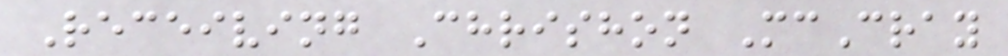Receiving Chrishon McCray
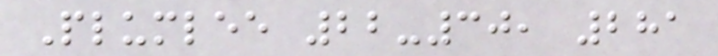Plumlee 22-30, 281
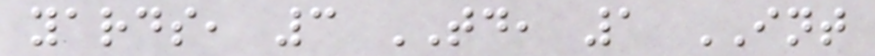yards, 3 TD, 1 INT
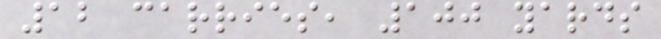12 carries, 100 yards
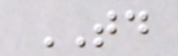TD
